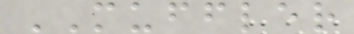MUFFLER
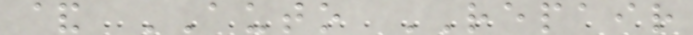& AUTO REPAIR
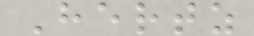Hertz
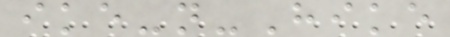ike-n-Hike
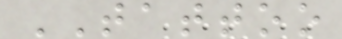TATTOO
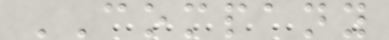COMPANY
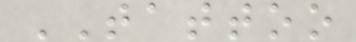TATTOO
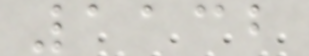1132
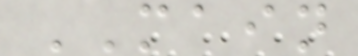MAIN
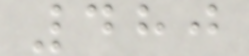480
